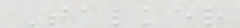Talker
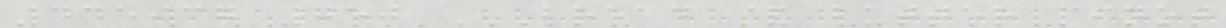445937 750 BREAD & BUTTER PINOT
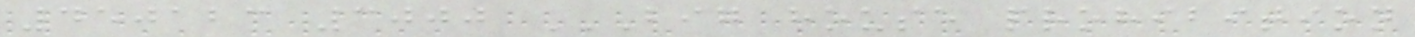450123 3000 BIG HOUSE PROHIBITION
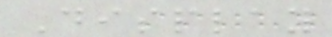Display
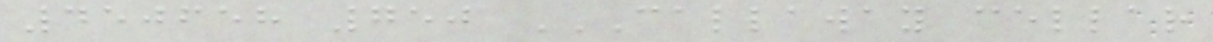450658 750 CALLAWAY CELLAR
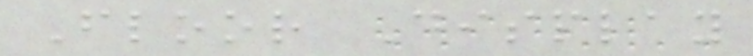Floor Display
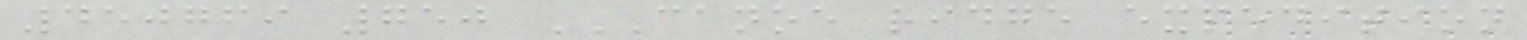450769 750 CANOE RIDGE EXPEDITION
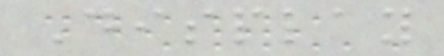Display
